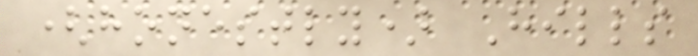(honestly) Hills
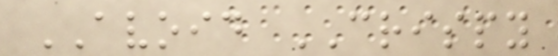AVOID CRISPY
